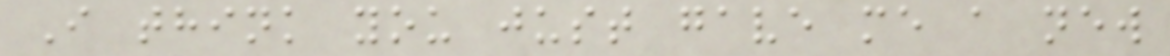I think you just gave me a new
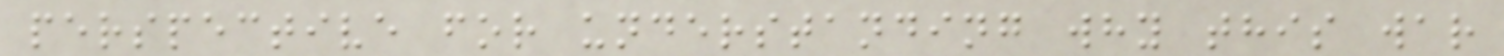perspective for understanding why this war
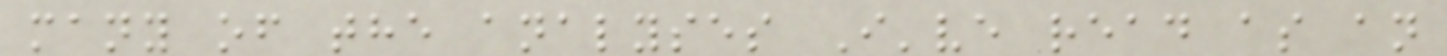many of the analyses I've read as an
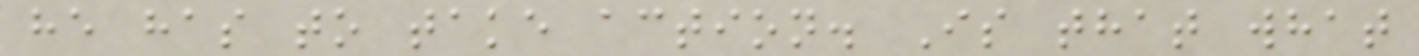he has to take action. Is that what
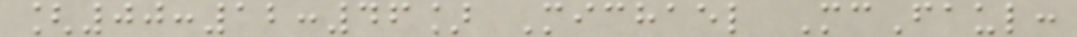[00:12:46] Michael McFaul:
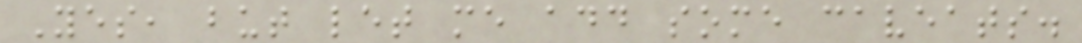Yes, but let me add some caveats.
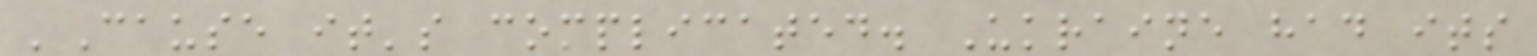'Cause it's complicated. Ukraine had its
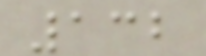132
